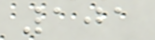101
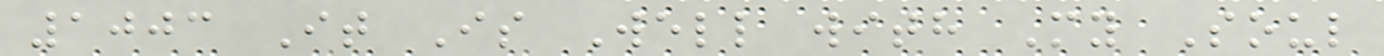1003 It Is Well with My Soul
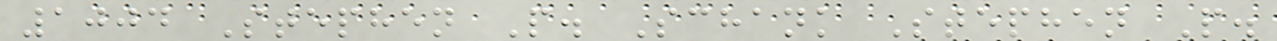1004 Stephen P. Schank Stephen P.
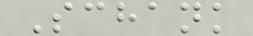Schank
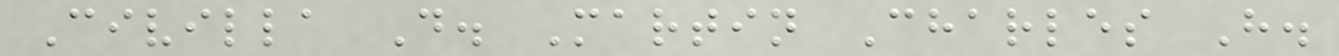Civilla D. Martin Charles H.
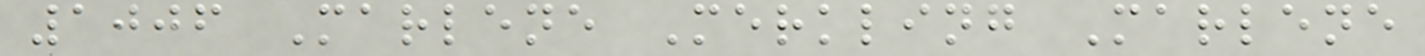1006 Marlene Merkling Marlene
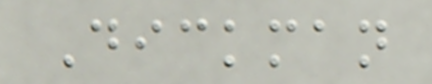Dickman
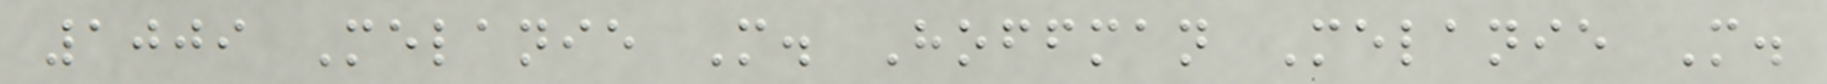1009 Melanie M. Hoffman Melanie M.
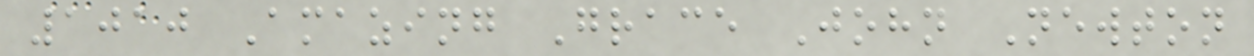1010 Amazing Grace John Newton
